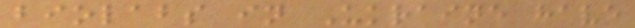biolabs in Ukraine have
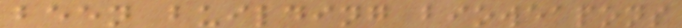been building bioweapons
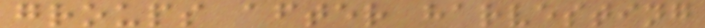groups after harvesting
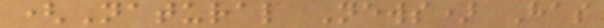(Natural News) Has
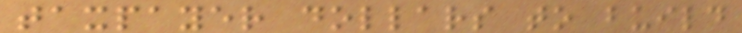taxpayer dollars to build
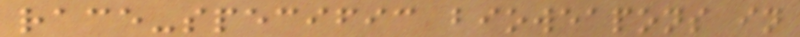race-specific bioweapons in
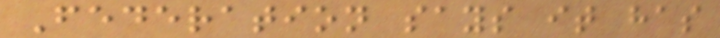Federation says it has
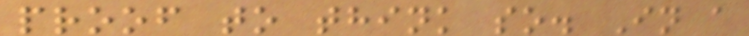proof to think so. In a
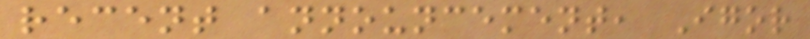recent announcement, Igor
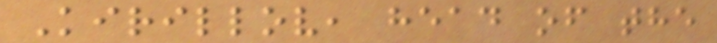Kirillov, head of the
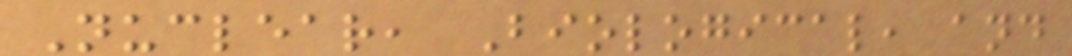Nuclear, Biological, and
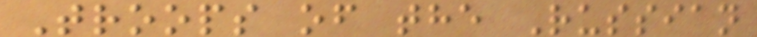Troops of the Russian
